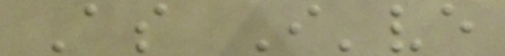As I've
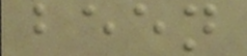been
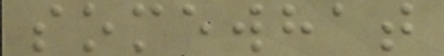somewhat
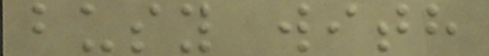busy with
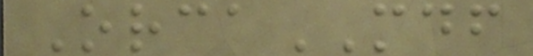OrcaMDF
